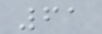61
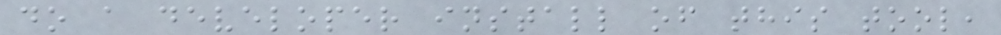do a developer install of this tool,
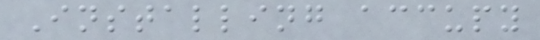Installing accupy
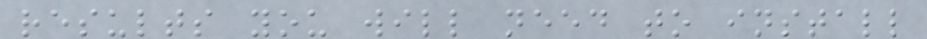results you will need to install
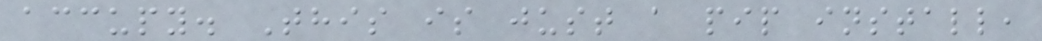accupy. This is just a pip install,
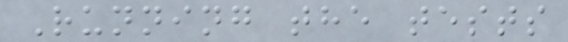Running the tests
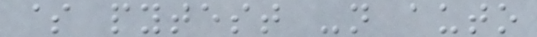$ pytest -n auto
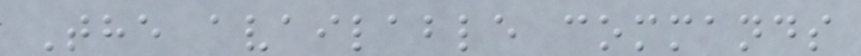The available commands
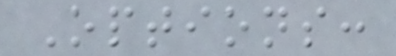Options:
